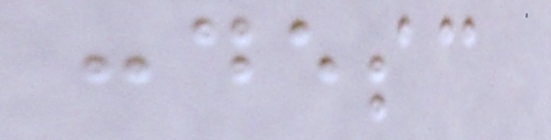:desc
